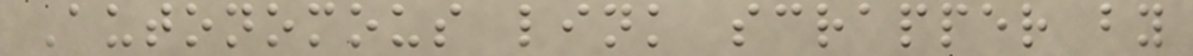Autonomous link scrapper by
